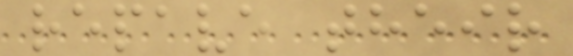repave their
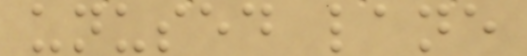unused lane
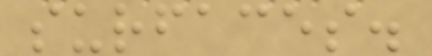surfaces.
